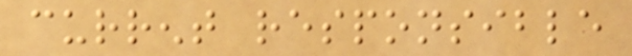current responsible
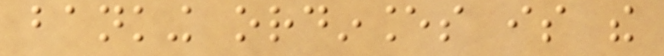banking ordinances is the
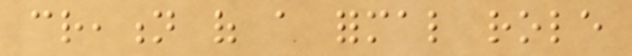creation of a formal role
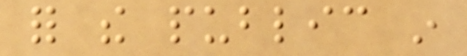for the public in
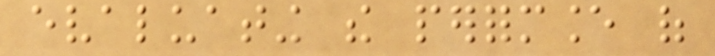evaluating the performance of
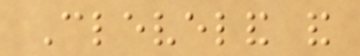Cleveland and
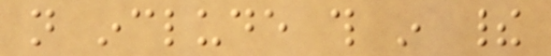not include this in their
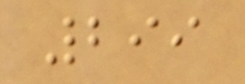299
